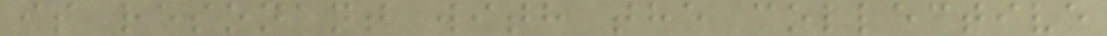is resonant with the collective
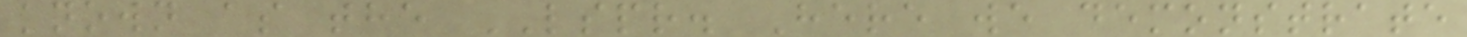known as the LSPR. Here we demonstrate
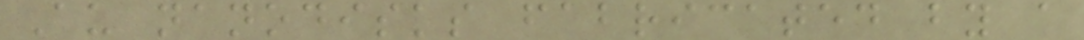Au nanodisks fabricated by a
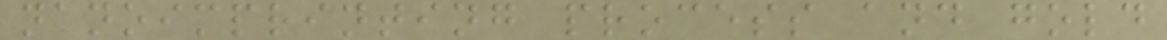nanoimprinting process and gold
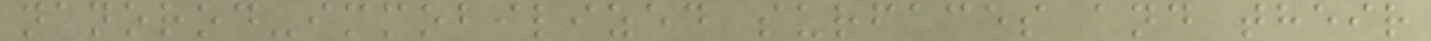nanorod-immobilized surfaces and their
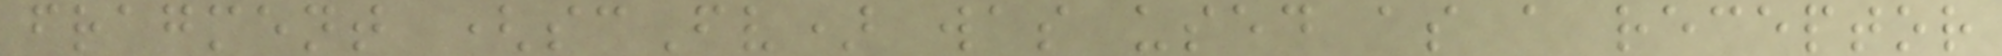fragment (scFv) was used as a receptor
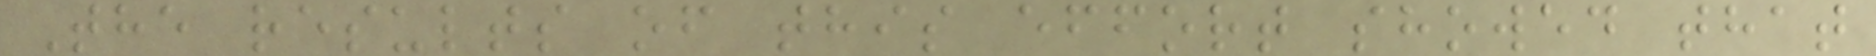The results of this effort showed that
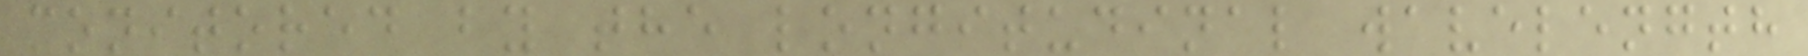monitored by the longitudinal wavelength
